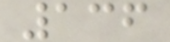136
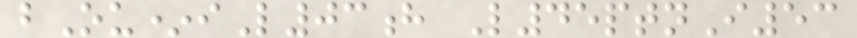bOu*iL03h L45ptnI53
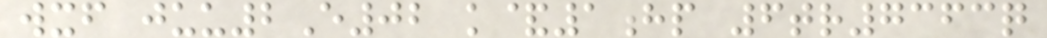wxf juu2E02 k&1hp 6tr7363q
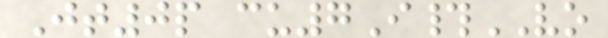Jt0p cu7I#VO
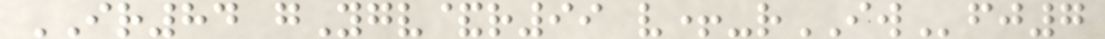IR84 gYgv&r99 v+-rIWfj7
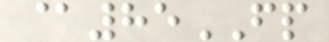@85FP
